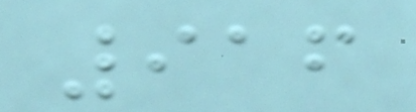916
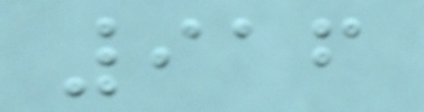916
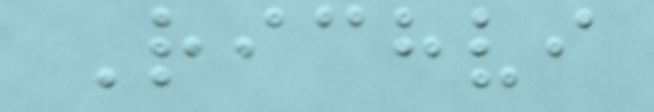Richvi
